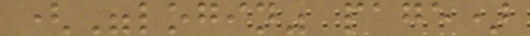("login" page)
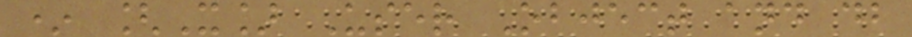* [X] User Object and db
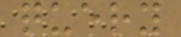query
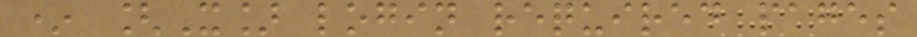* [X] login required pages
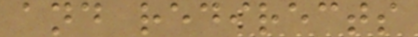and redirects
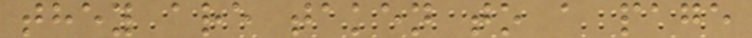they are taken to a page
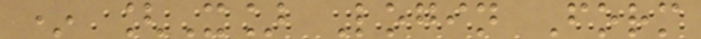* [X] Login Form
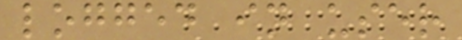logged in user
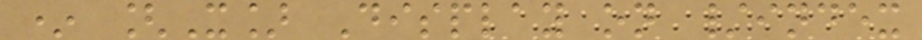* [X] Display on /index
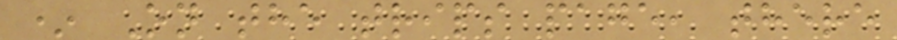* On the trips page, there
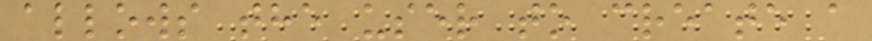allows the user to create a
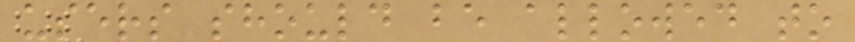users should be allowed to
